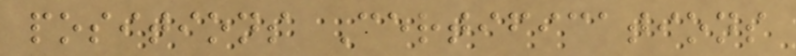positions Certifications
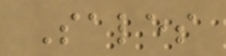Sales
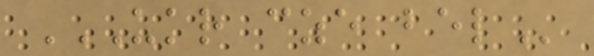UKR CZE BEL
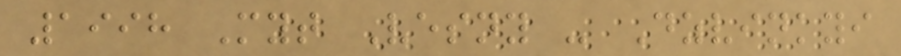1998 Myt Vesny - Dzvinkyi
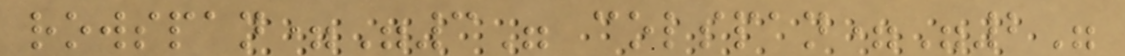rowspan="3" colspan="2"
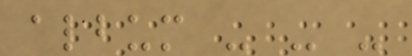album - - -
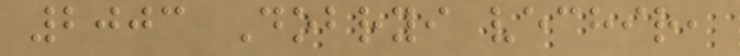2003 Dobryi vechir,
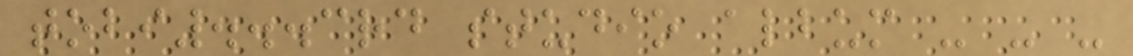tobi...3rd studio album - - -
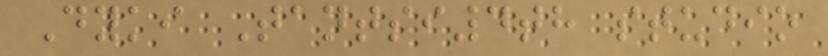Dyki Tantsi4th studio
